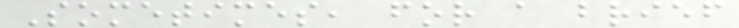Sometimes, for a brief
